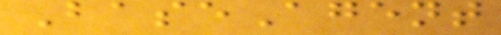BaseAgent
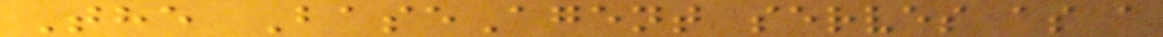The BaseAgent serves as a
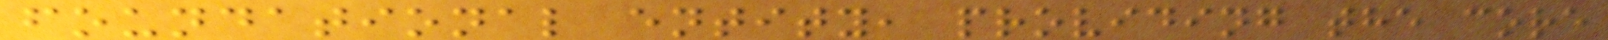foundational entity, providing the core
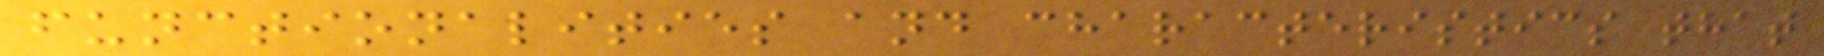functionalities and characteristics that
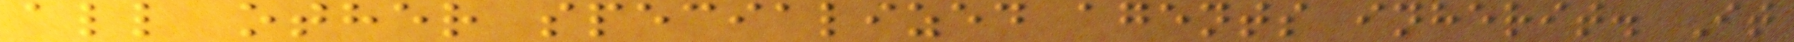all other specialized agents inherit. It
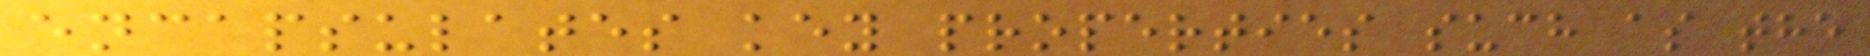encapsulates key properties such as the
